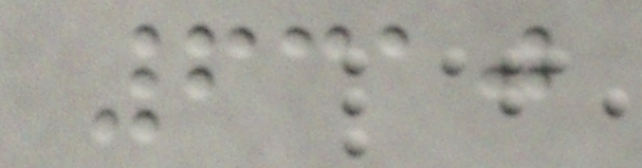6310
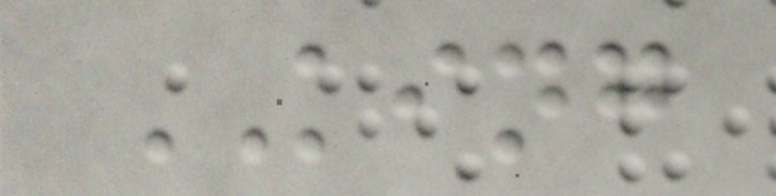KING
